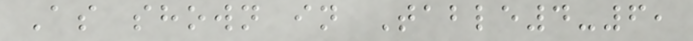As shown in Table4-6,
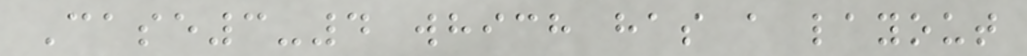Case3-4 which has a layout
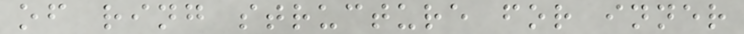of ring structure for inner
